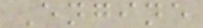Engine
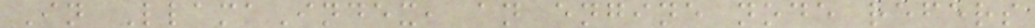In LlamaIndex, an engine node refers
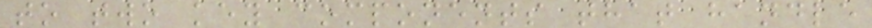to two key components that handle
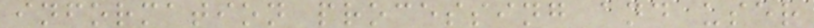information processing and user
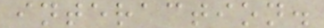interaction.
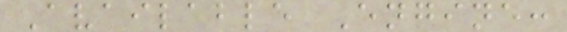Available Engine:
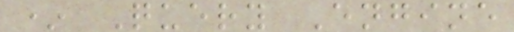* Query Engine
